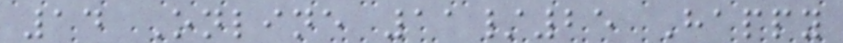14 Online 11/25 Happy
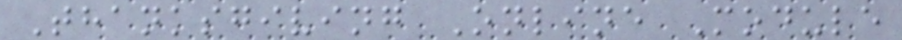Thanksgiving Online Module
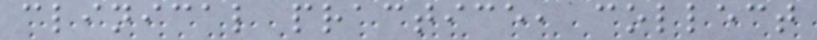clinical practice, collect
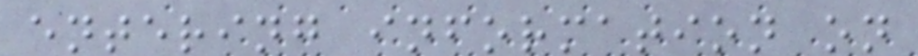entering information on
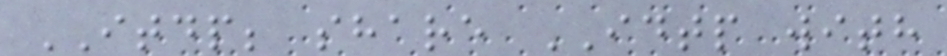ITDP; share IDTP with
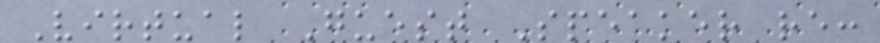Virtual Guest Speaker re:
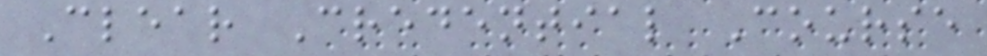Clear Credential Course
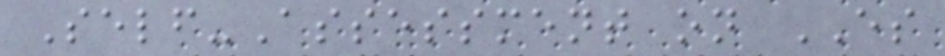Self-Assessment on ES
